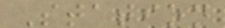Station
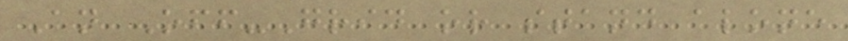An Off-Grid or stand alone
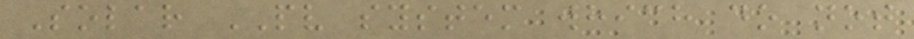Solar PV system which do not
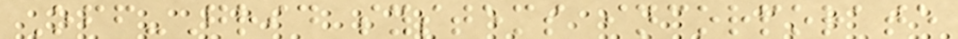Off-Grid systems incorporate
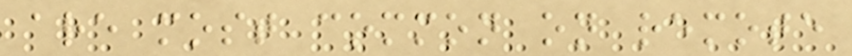are most common on remote
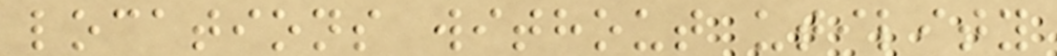locations without utility
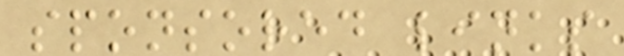sponsored links
